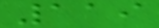119
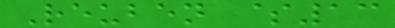Reuben $13
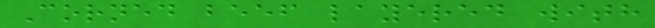Corned beef layered with
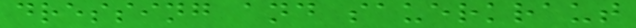dressing and sauerkraut
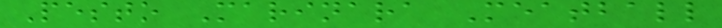Pesto Marinara Meatball
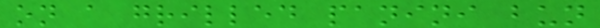on a grilled panini bun
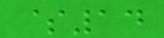$14
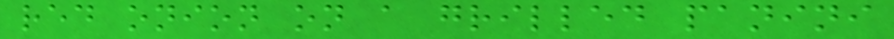red onion on a grilled panini
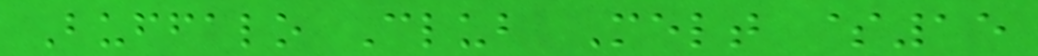Buffalo Club Melt $15
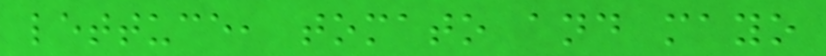lettuce, tomato and mayo
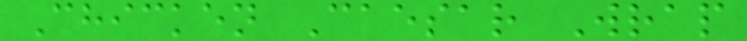Chicken Caesar Wrap
